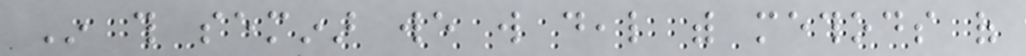In this seminar we will deal with methods of
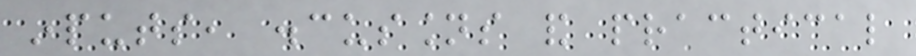inputs, discussions and practical
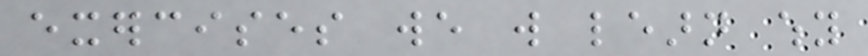exercises we will learn why
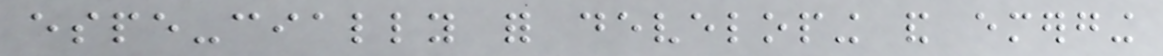espe-cially for developing and emerging
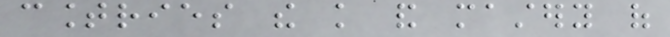countries the knowledge and mastery of
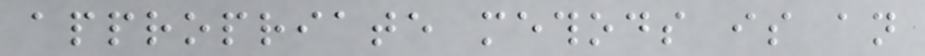appropriate methods is an
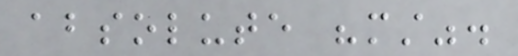absolute "must".
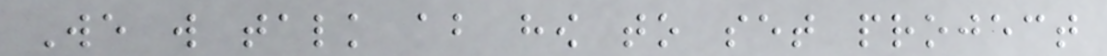We will talk about how to set project
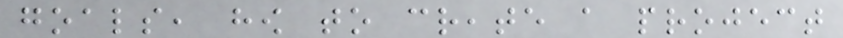goals, how to create a project
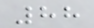88
